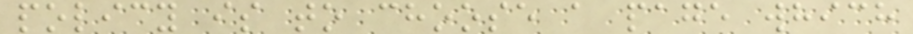policy is to choose a page which
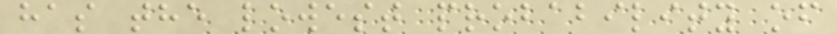has the lowest probability of
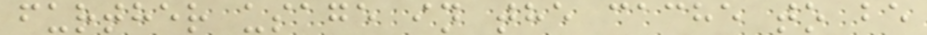further usage in the cache to be
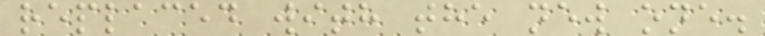replaced with the new one.
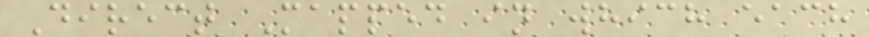Direct Mapped in which each
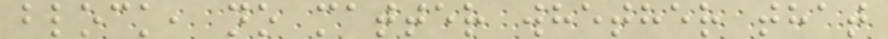block, no matter whether that
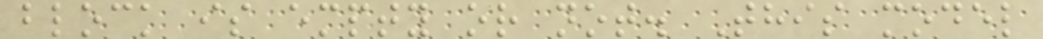block is empty or not. This model
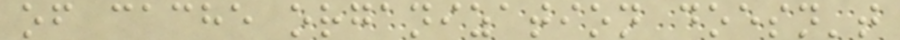of cache organization doesn't
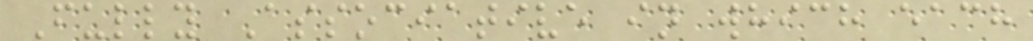Fully Associative in which each
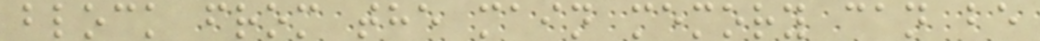block from the main memory can be
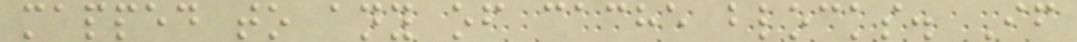mapped to any of cache blocks. If
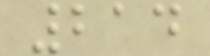214
